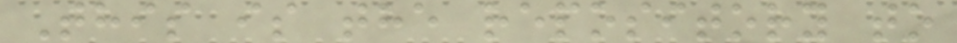This is the repository to
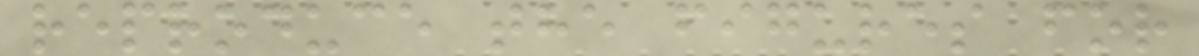reproduce the figures for
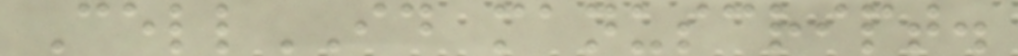CellID manuscript.
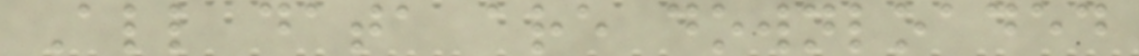All data are downloaded
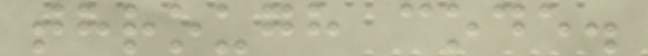through code.
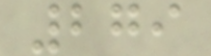279
